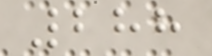288
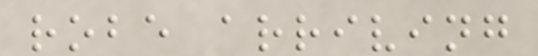robe arriving
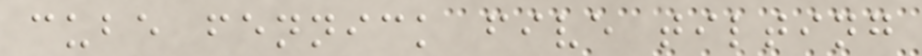cube fennick five tilting
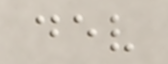dev
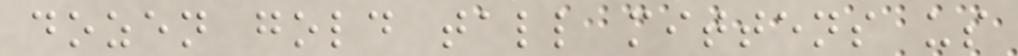dozen gold tall mittens us
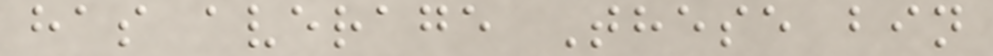has average These bin
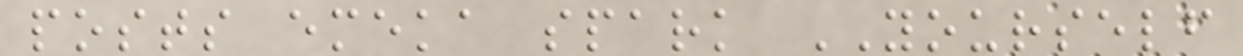posts emeka spark YOURSELF
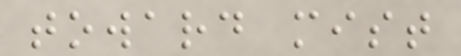toward mist
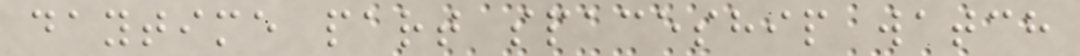daytime part spaceship watch
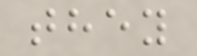they
